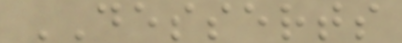DESSERTS
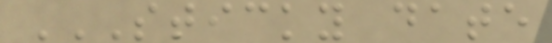STICKY DATE
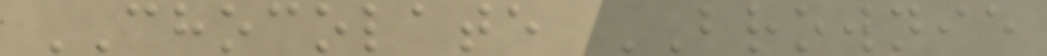CHOCOLATE BROWNIE
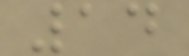14
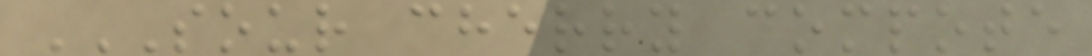SOUR CHERRY COMPOTE
